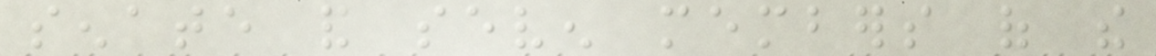senate and seven members of the
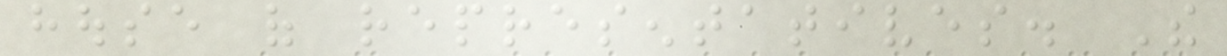house of representatives. The
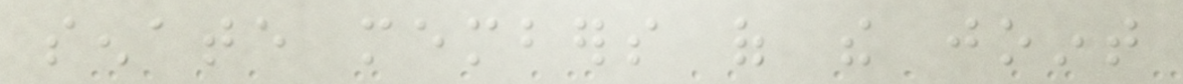senate members of the joint
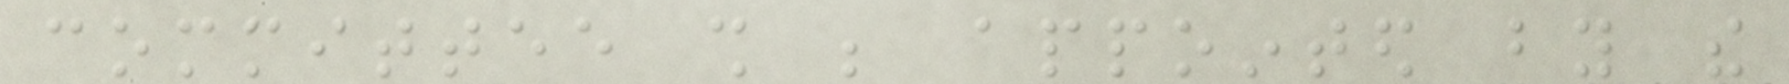committee shall be appointed by the
